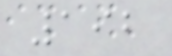192
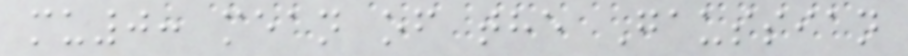mu0: mean of the Gaussian
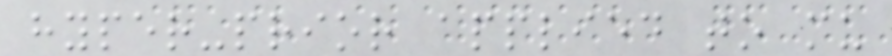hyper-prior applied to mu
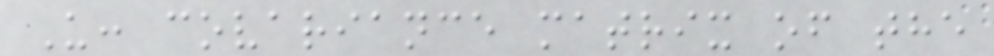U: covariance matrix of the
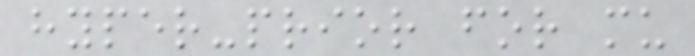hyper-prior for mu
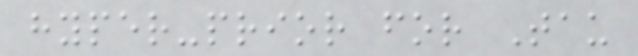hyper-prior for Tau
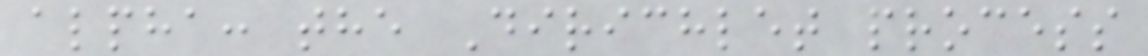alpha: the Dirichlet process
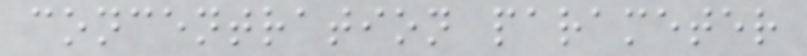concentration parameter
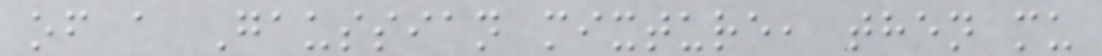of a Gaussian mixture, then mu
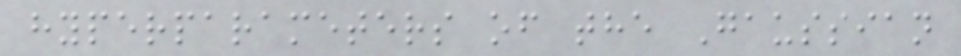hyperparameters of the Gaussian
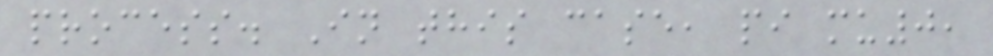process. In this case, pi mu0,
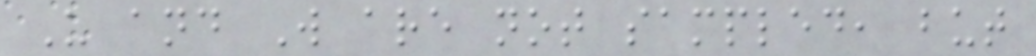U and W are not sampled, but
